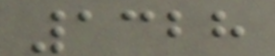1328
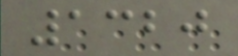1320
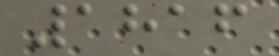1816
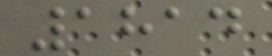1814
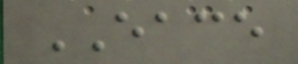EACE
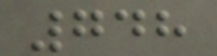748
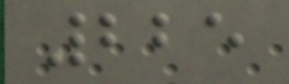225
